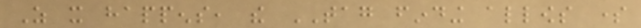As it happens, the TAG finding allows some
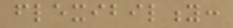flexibility:
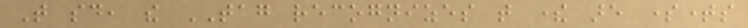That said, the TAG recognizes that there are sometimes
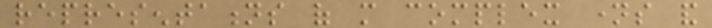representations of more complex names and
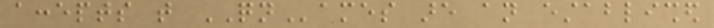accepts that QNames are an established
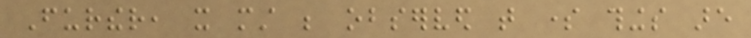Further, it must be observed that some things are
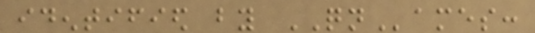identified by QNames:
